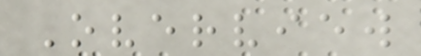Overview
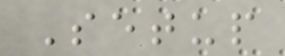Setup
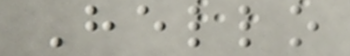Hello
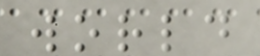world
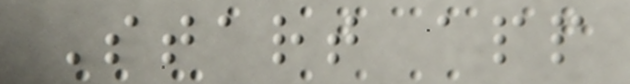Start app
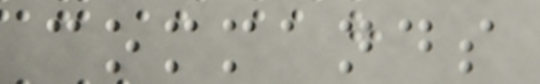commands
